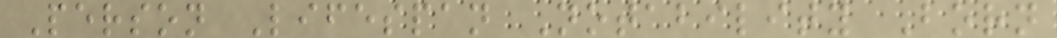Person Lifespan Notability Born
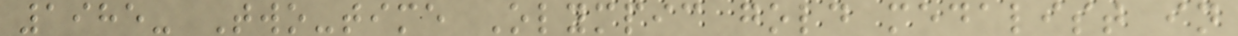1985- Two-time Olympic gold medalist in
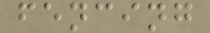fencing
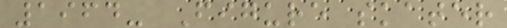1964- Figure skater
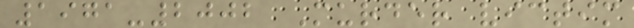1971-2002 Murder victim
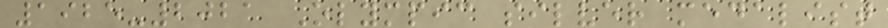1925-2021 Olympic silver medalist
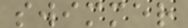swimmer
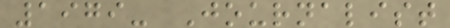1979- Journalist
